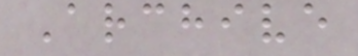Archive
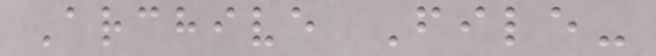Archive File-
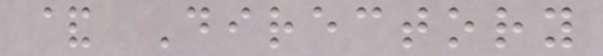& Directory
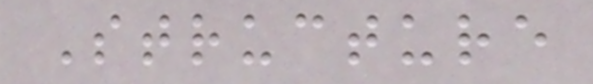Structure
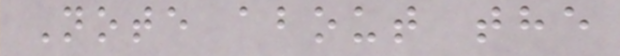Note about the
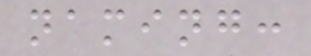naming:
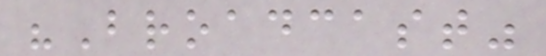"Broadcast"
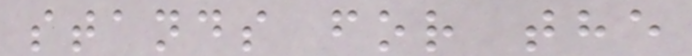stands for the
